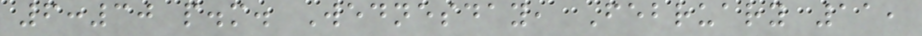6:30 p.m. Wednesday, February 11,
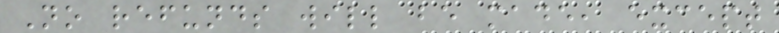No refunds will be made, except
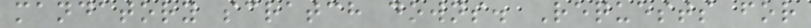mandatory scratch downs. Requests for
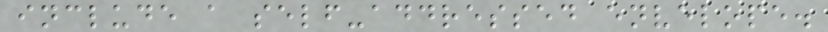include a self-addressed envelope.
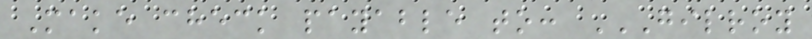Make check payable to: GILROY
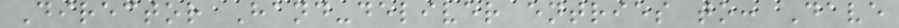Director Hand-deliver entries to: Dave
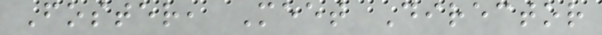Foster, Meet Director
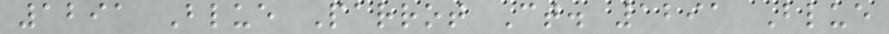1291 Blue Parrot Ct. 1291 Blue
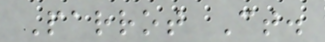Parrot Ct.
